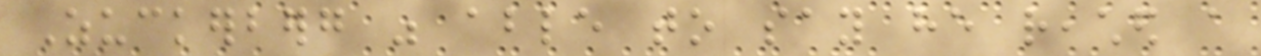Zuckerberg was able to say he reached a
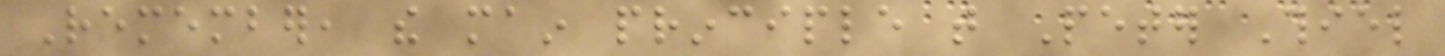Remember, the main principle that Peter Thiel
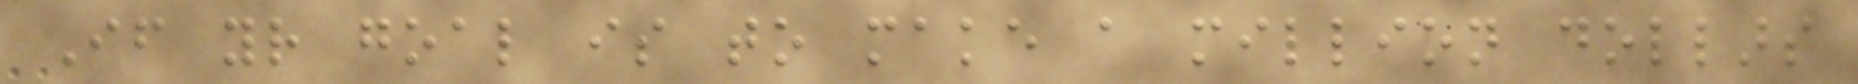If your goal is to make a million dollars
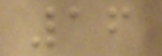16
